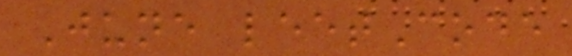June leetCode
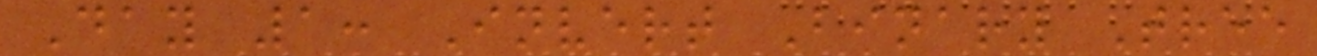Day 1: Invert Binary Tree
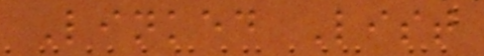Linked List
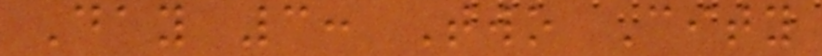Day 3: Two City
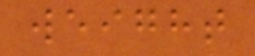weight
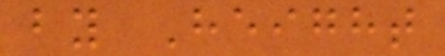by Height
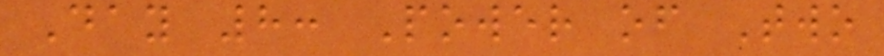Day 8: Power of Two
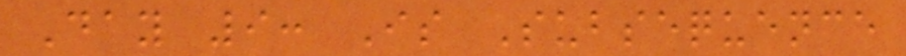Day 9: Is Subsequence
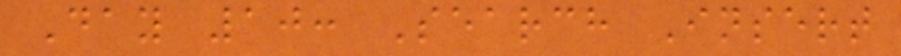Day 10: Search Insert
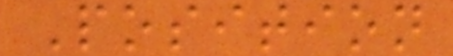Position
